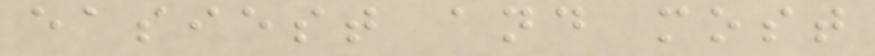easiest and most
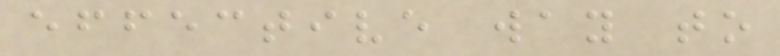effective way to
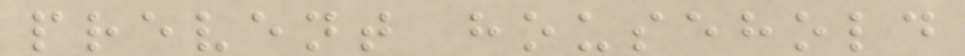prevent household
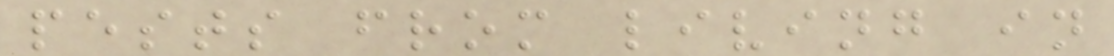pests from living in
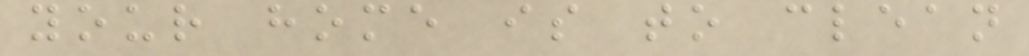your home is to clean
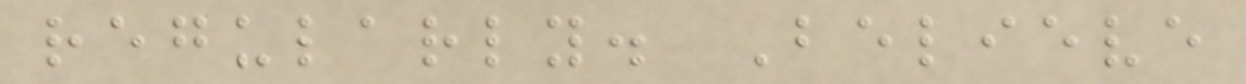regularly. Believe
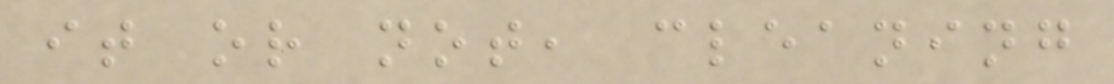it or not, cleaning
